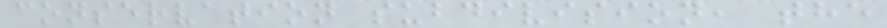conservation subdivision, the
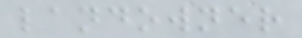landowner
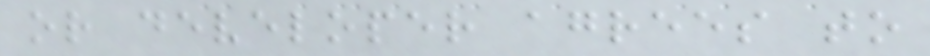or developer agrees to
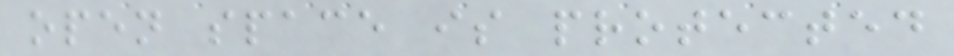open space is protected
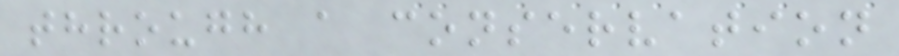through a conservation
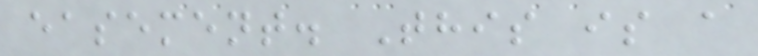easement. This is a
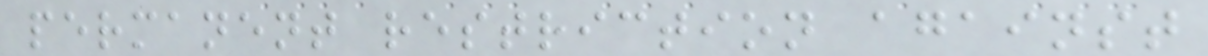permanent restriction against
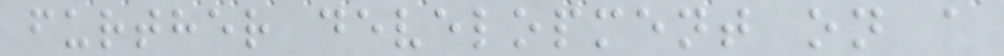further development on a
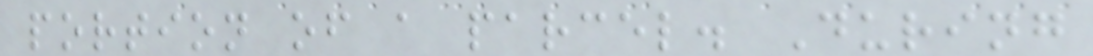portion of a parcel. During
